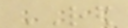RED
